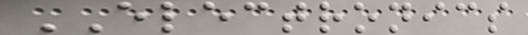ELECTRONICS
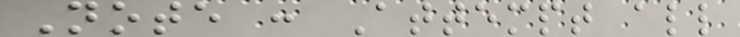Note : Attempt all
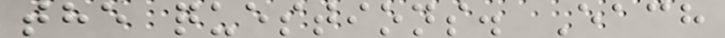the questions. Each
